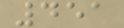451
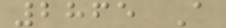2865 A
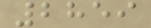2859
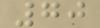70
